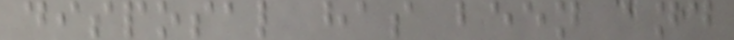disposal has been and
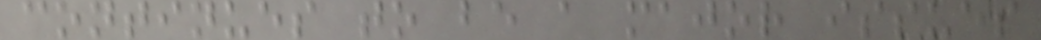continues to be a major issues
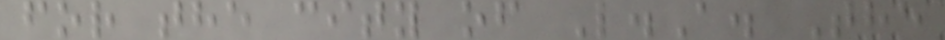for the city of L.A. The
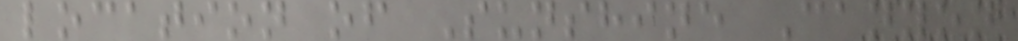location of Sunshine Canyon
